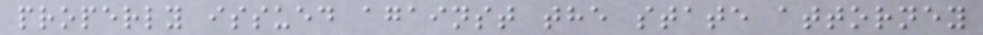properly issued against the state attorney
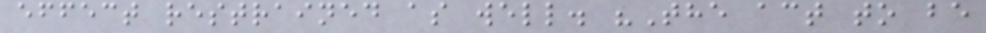effect restrained as well. "The act to be
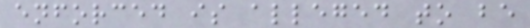enforced is alleged to be
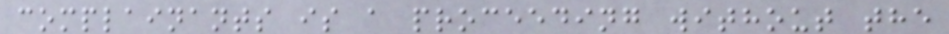complainants is a proceeding without the
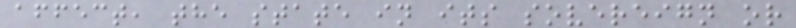affect, the state in its sovereign or
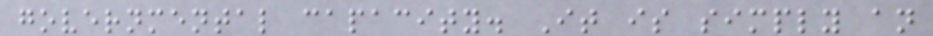governmental capacity. It is simply an
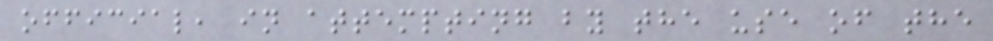official, in attempting by the use of the
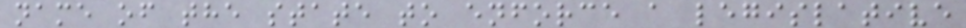name of the state to enforce a legislative
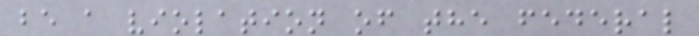be a violation of the federal
